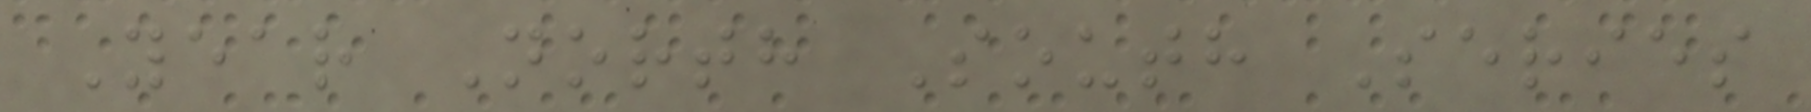Year North South Series
